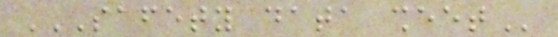SAFETY DATA SHEET
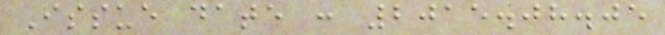Issue date : 2015.08.05
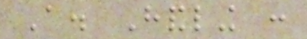A. Handling :
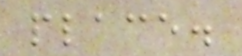place.
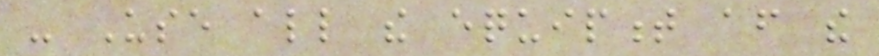- Use all the equipment after the
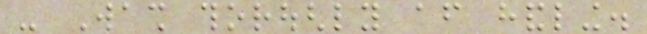- Wash thoroughly after handling.
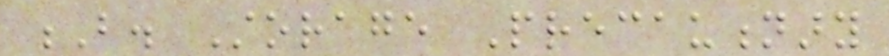B. Storage Precautionary
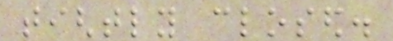tightly closed.
